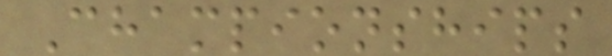Championships
